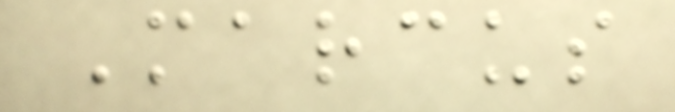Marcus
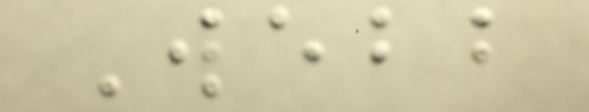Webb
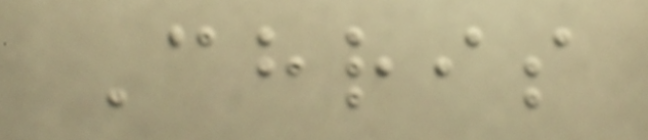Chris
